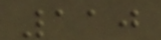110
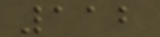112
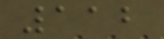112
